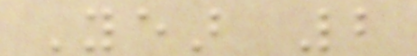Year 2
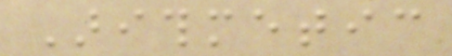Arithmetic
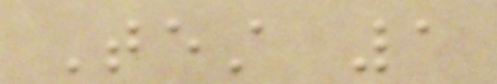Test 1
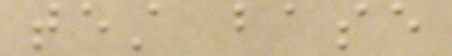test base
